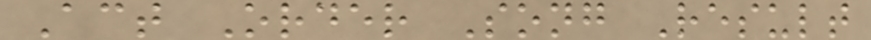Act Order Song Result
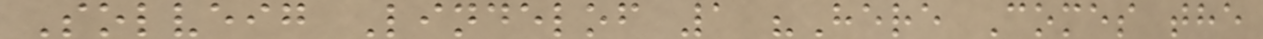Solveig Lindelof 1 "Here Comes the
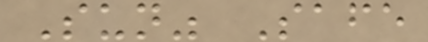Sun" Safe
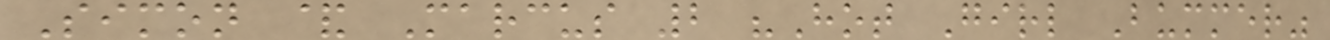Simon & Marcus 2 "Hot Girl Bummer"
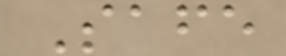Safe
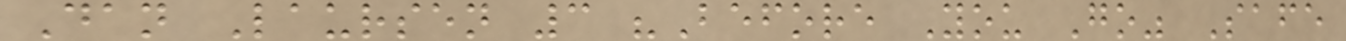Dan Laursen 3 "Before You Go" Safe
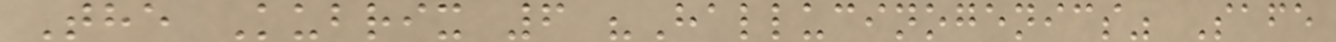The Kubrix 6 "Hallucinogenics" Safe
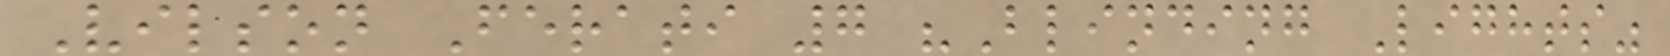Vilson Ferati 7 "Blinding Lights"
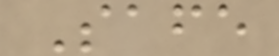Safe
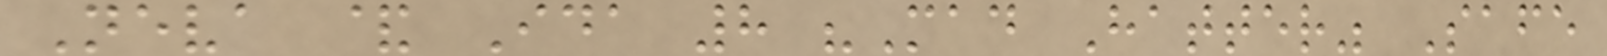Neva & Ida 8 "Mad Hatter" Safe
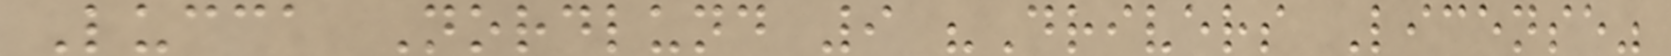Lucca Nordlund 9 "Drivers License"
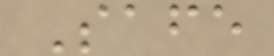Safe
